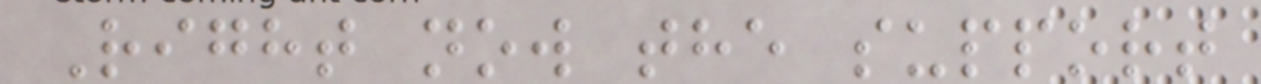Right now the support
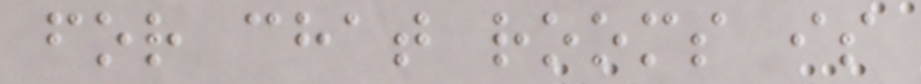for chat rooms is
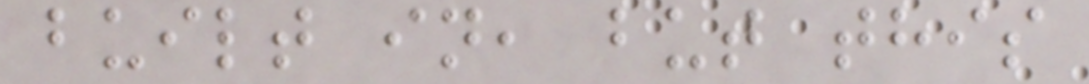built in, but this
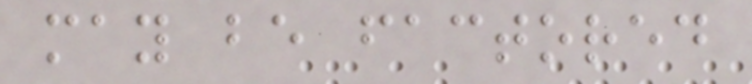may be factored
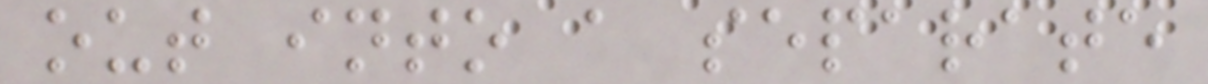out into a separate
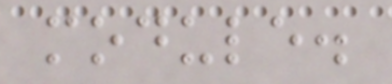module.
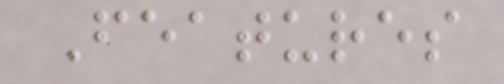Features
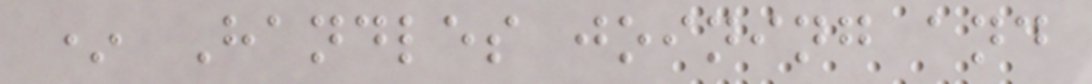* Handles joining and
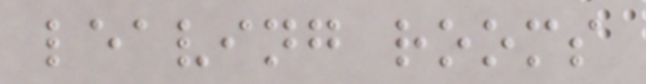leaving rooms
